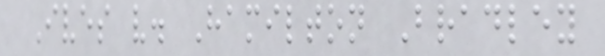Ives v. Hamilton Bradley
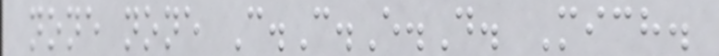none none C.C.E.D. Mich.
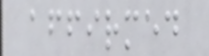affirmed
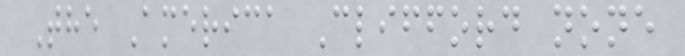The America Clifford none
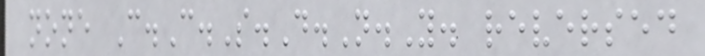none C.C.S.D.N.Y. reversed
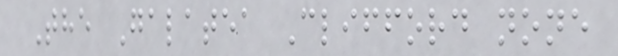The Galatea Clifford none
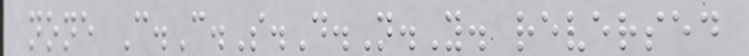none C.C.S.D.N.Y. reversed
